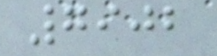7902
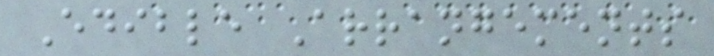Edible Arrangements
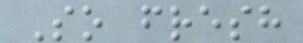So fresh
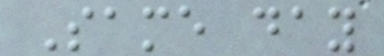Same day
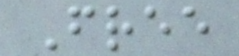Free
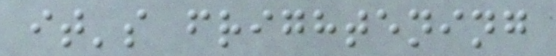it's frightening
